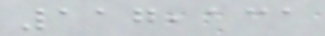117,131
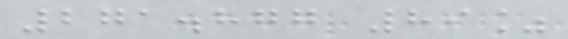271.877 89%
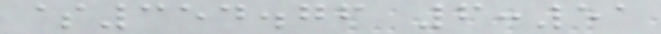$354.76 6:51
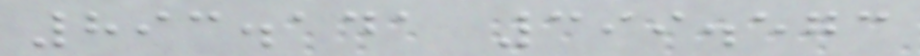893.141 399.573
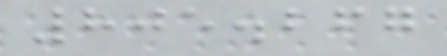805.267
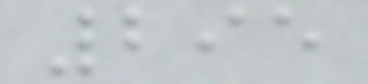295
